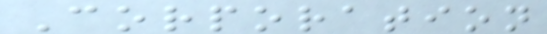Corporation
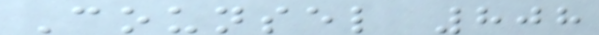Counsel 808
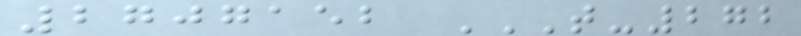2707152 T-272
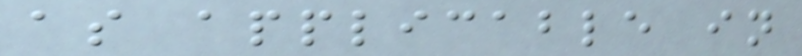as applicable in
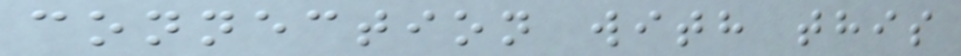connection with this
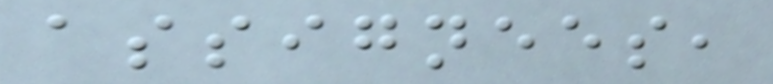assignees,
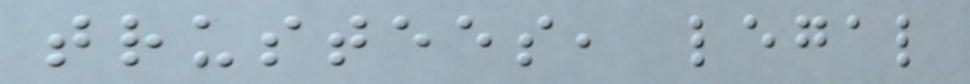trustees, legal
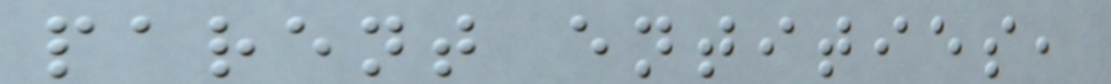parent entities,
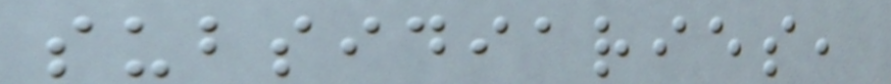subsidiaries,
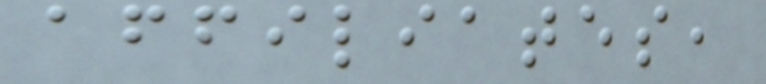affiliates,
